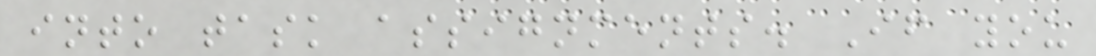into task assignments. If you
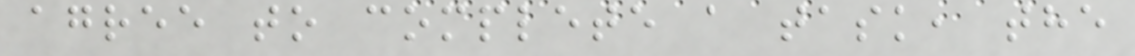agree to complete a task, the
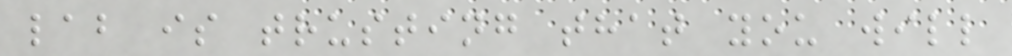lab is trusting that you will
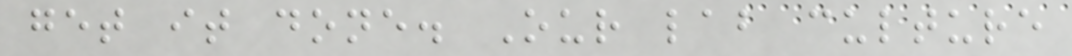get it done. Our lab culture
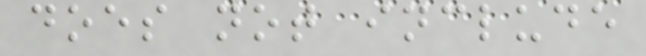does not include
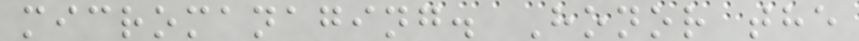micromanaging. Honor the
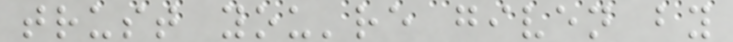trust you're given by
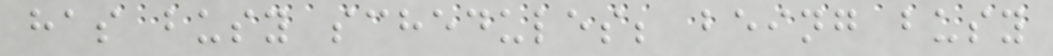has busy schedules; being busy
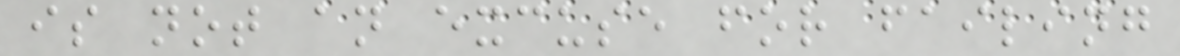is not an excuse for failing
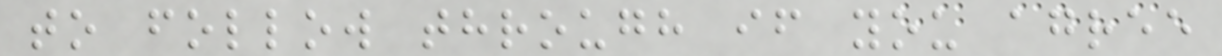to follow through if you agree
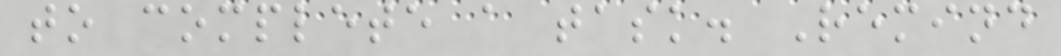to complete a task. Remind
